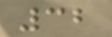32
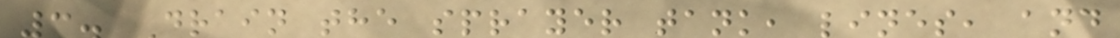3. Drain the sprayer tank, lines, and
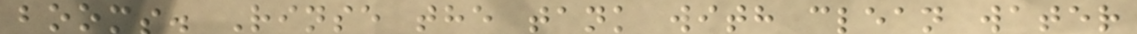booms. Rinse the tank with clean water
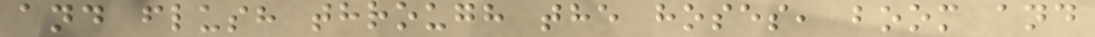and flush through the hoses, boom and
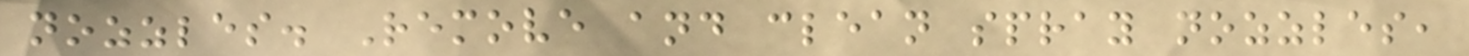nozzles. Remove and clean spray nozzles,
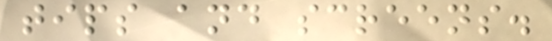tips and screens.
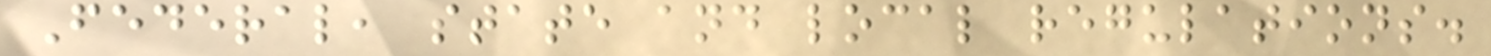Federal, state and local regulations.
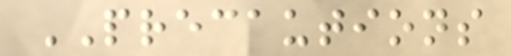PRECAUTIONS
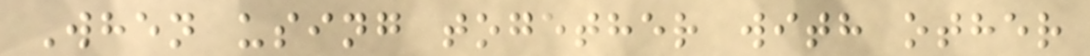When using together with other
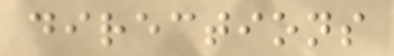directions
